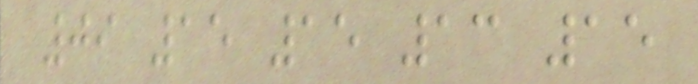09 15 15 13 15
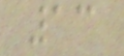13
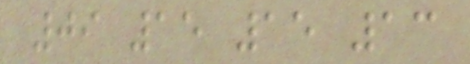09 15 15 13
